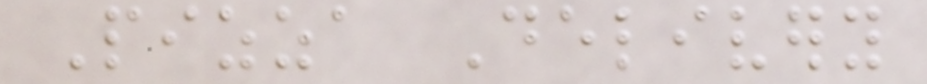Pizza Delivery
